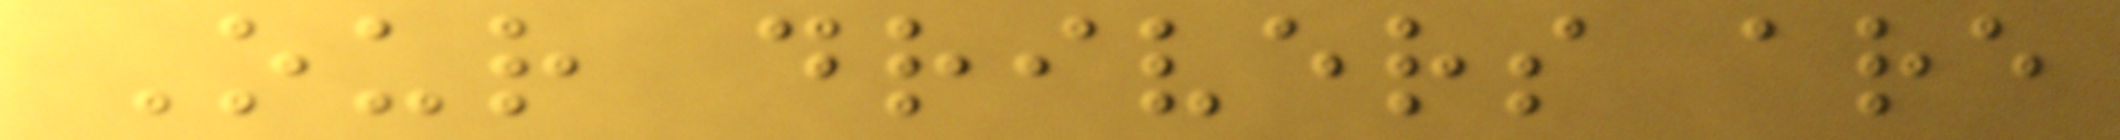Our drivers are
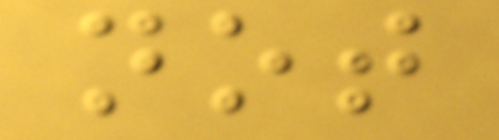not
